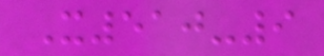X510-9
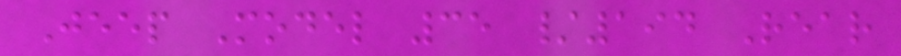Jeep Model 35 /194 Rear
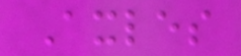Axles
